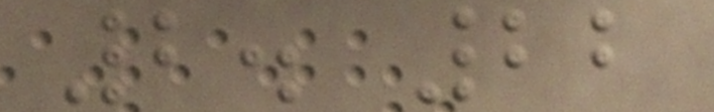2. 22
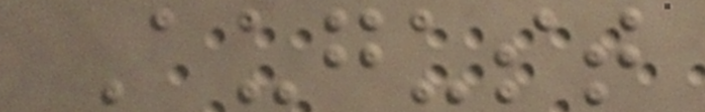August
